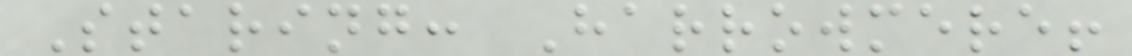Staring: Harrowmere!
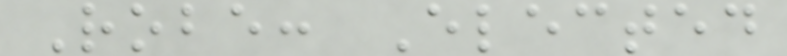Robe: Elected
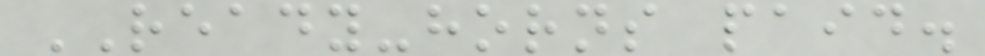READY-horns paid.
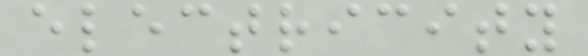electricity
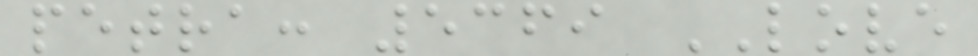petra: 5369 LOVE
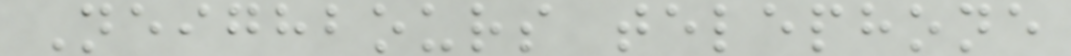Neighbours telephone
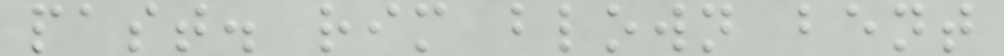past. rim blown bent
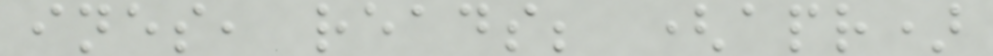ines, reads; (apr)
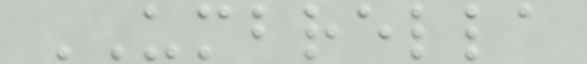UMBRELLA
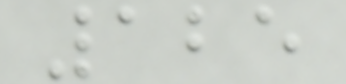125
